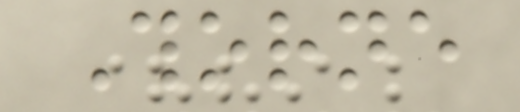Thorne
